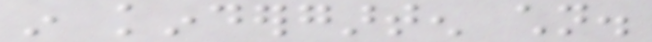in kindergarten children.
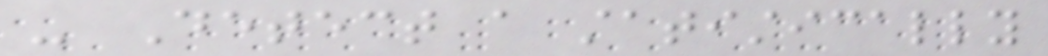- Detect a statistically
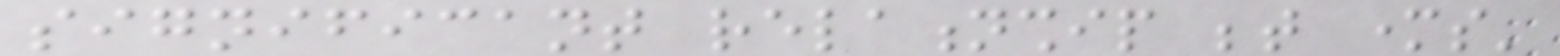significant relationship between mothers'
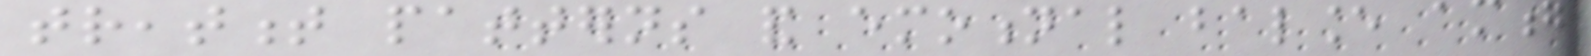treatment patterns and emotional balance among
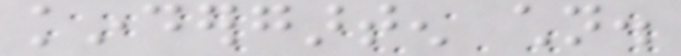kindergarten children.
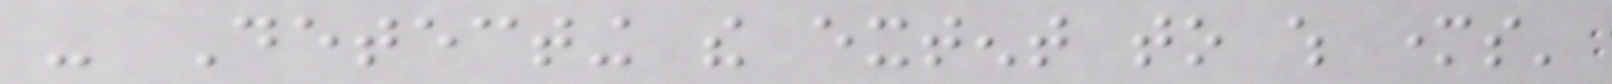- Detecting the extent to which mothers'
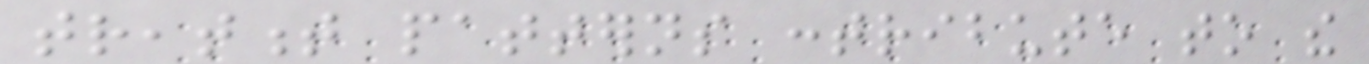treatment patterns contribute to the
